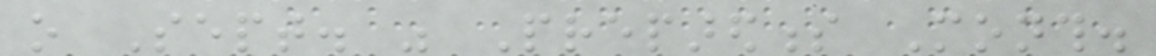o Sept. was Preparedness Month.
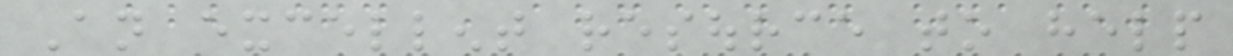An excellent resource to help
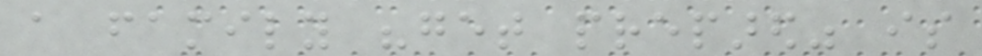a family "get prepared" is
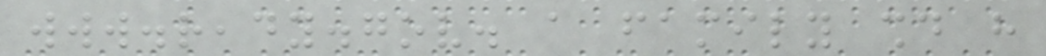www.ready.gov. a family should have
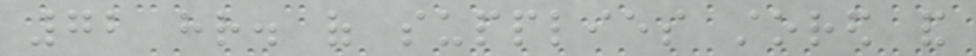72 hr. of supplies stored and
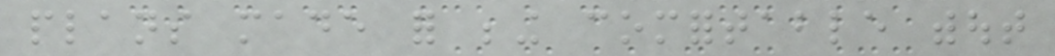plans made for being comfortable without
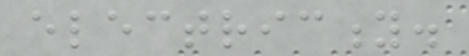electricity.
